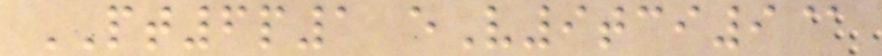PT6p1 eV9tci9@
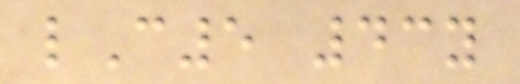lC5 43y
